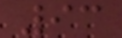93
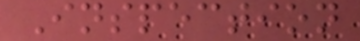Inspection
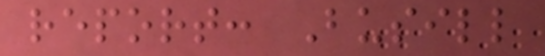report: Busill
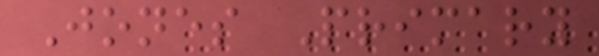Jones Primary
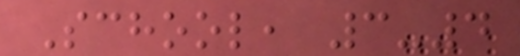School, 3-4
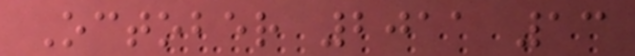October 2011 13
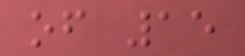of 15
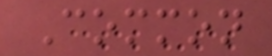Common
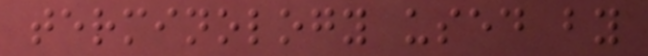terminology used by
